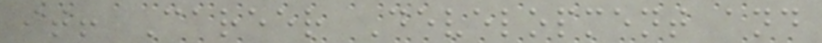it! Career Development and
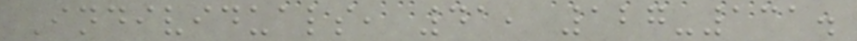Individuals, 41, 127-131.
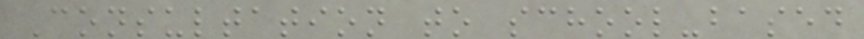Consultation to school-based
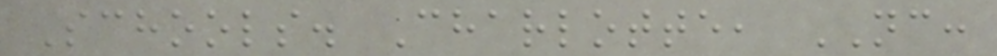Schools. Charlotte, NC:
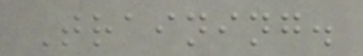Training.
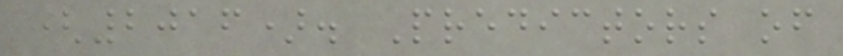(2016). Predictors of
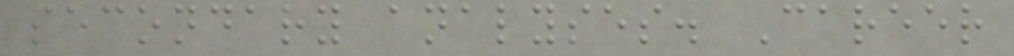secondary analyses. Career
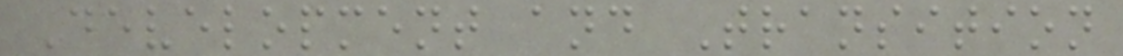Development and Transition
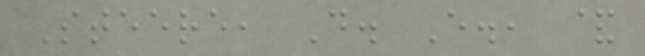Steere, D. E., &
